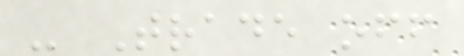- Trade off
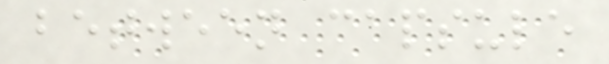between capsule
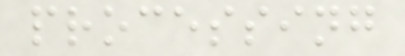processing
